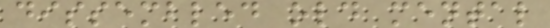dissembled old mental
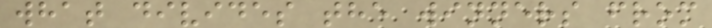what divides the winners from
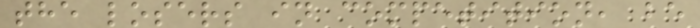the losers in competition, be
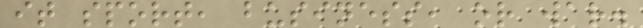it sport, business, or war.
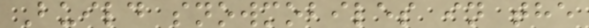Build snowmobiles in the
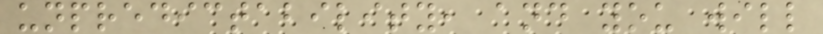unpredictability, and you will
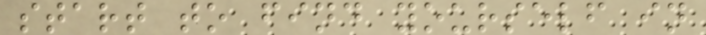start to find yourself in
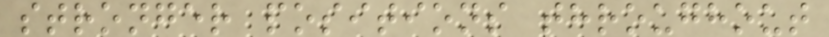stronger positions throughout
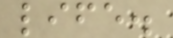life.
